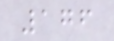176
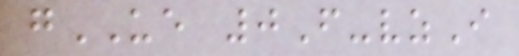gUE 0F-vzI
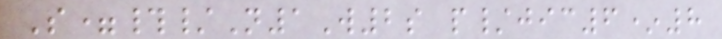S=#/N1W2s p/jic6*8
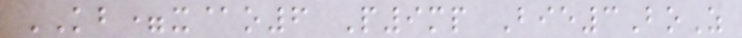KB=x@o6 P9mp Bie3BoZ
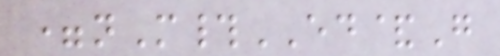=nM#ED&G
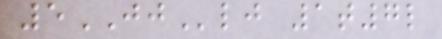5JJlj 1t7l
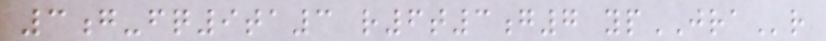3g-fq9ta3 r6t3g7 ypJRAr
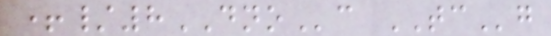+/8DNOc TCg
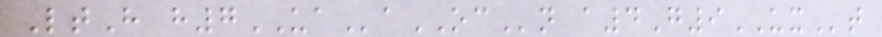LtH h7UAaOCn a4G9UXt
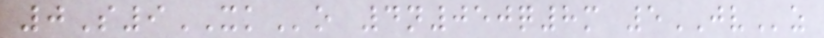0S9XKo 4n050q8m 5JVz
